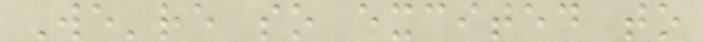We're so excited to
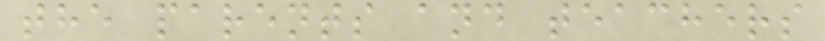the parents and teachers
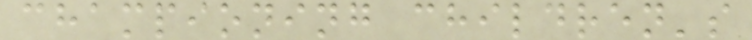championing children's
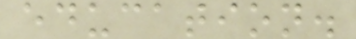education.
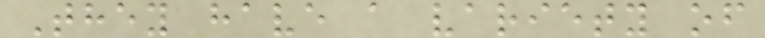They have a variety of
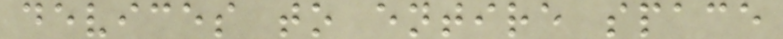devices to entire space
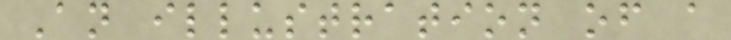An illustration of a
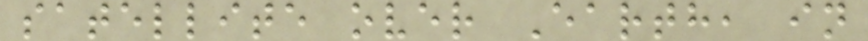satellite over Earth, in
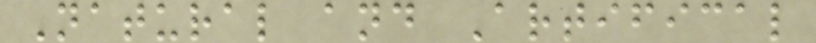Natural and Artifical
